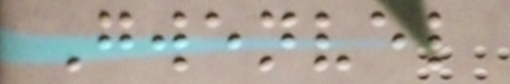Gwenvel
